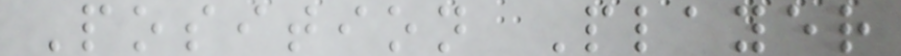Position Player
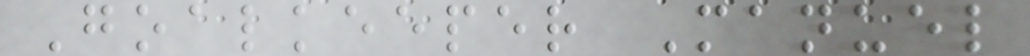Goalkeeper Manuel
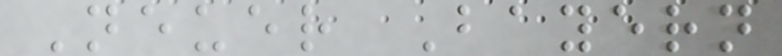Neuer Bayern
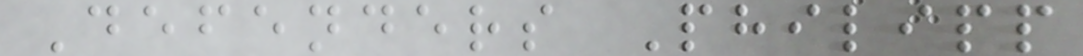Defenders Philipp
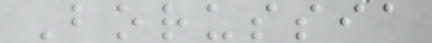Borussia
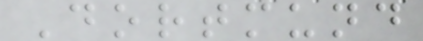Dortmund
